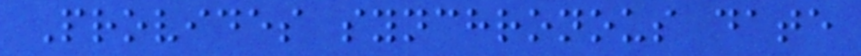Provides synchronous date
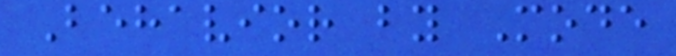Behavior by Mode
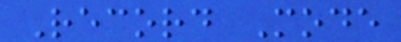Record Mode
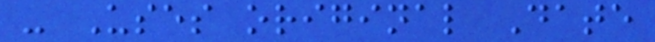- Uses original Date
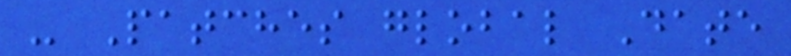- Patches global Date
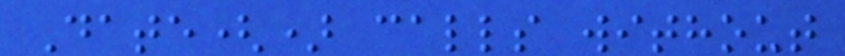Date() calls without
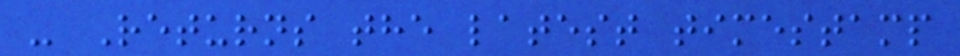- Returns the latest timestamp
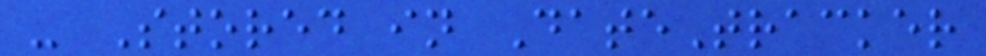- Stored in DateTracker
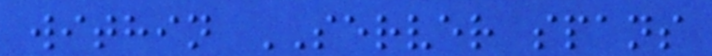within SERVER spans
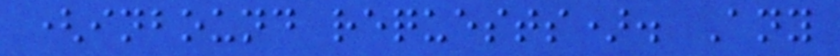(inbound requests). Any
